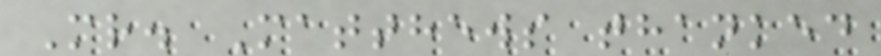Mr. Matthews thanked
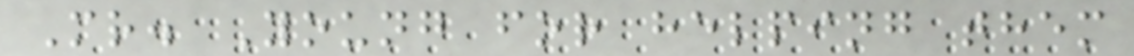Mr. Young for helping them
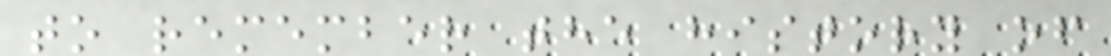to remember the history of
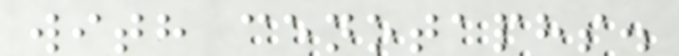with cenotaphs.
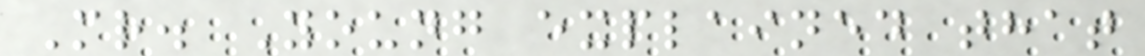Mr. Young explained that
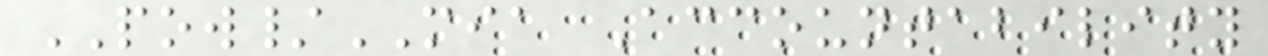POW/MIA Accountability
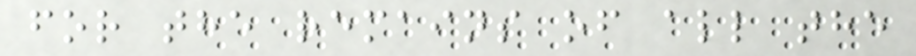for the remains of all the
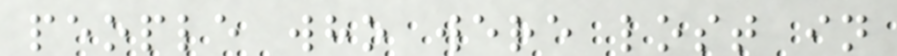people who were lost in
